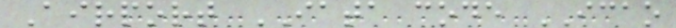Airport IATA code ICAO
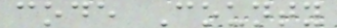code County
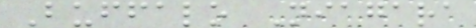Buffalo Niagara
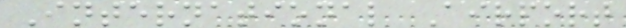International Airport
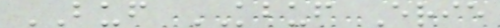BUF KBUF Erie
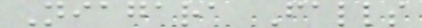Niagara Falls
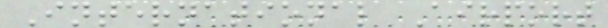International Airport
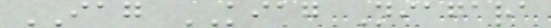IAG KIAG Niagara
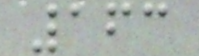163
